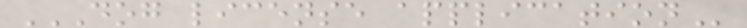DOG LICENSE APPLICATION
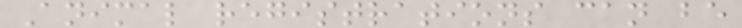Animal registrations can be
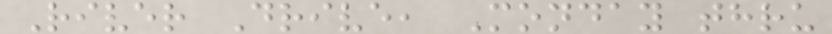River Drive, Monday thru
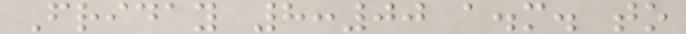Friday 8:00 a.m. to
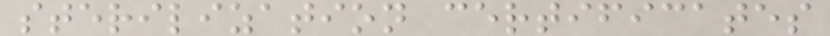sterilization certificates
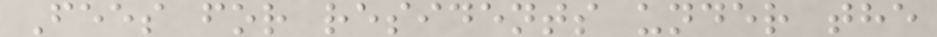Fees for residents under the
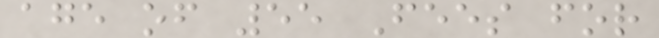age of 55 Fees for
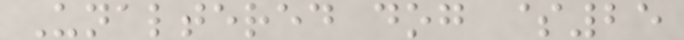Unaltered dog $25
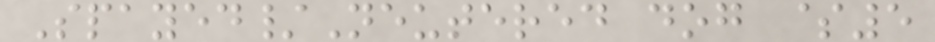Spayed/Neutered dog $5
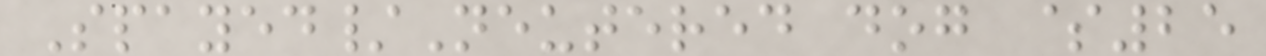Spayed/Neutered dog $25
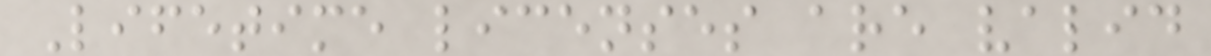Lifetime licenses are valid
